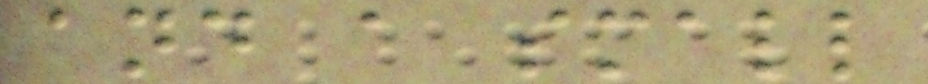and a small
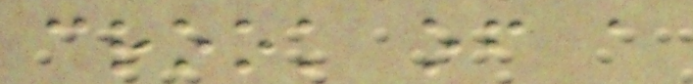crook of a
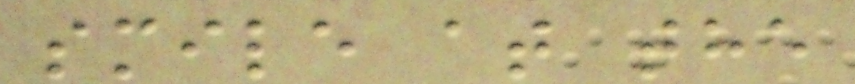smile at the
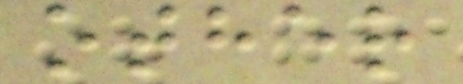other
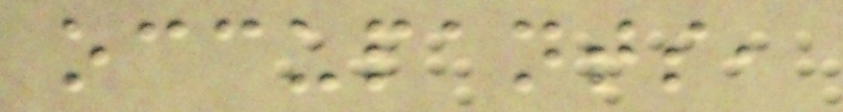occupants,
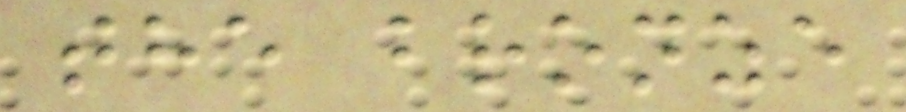the bronze
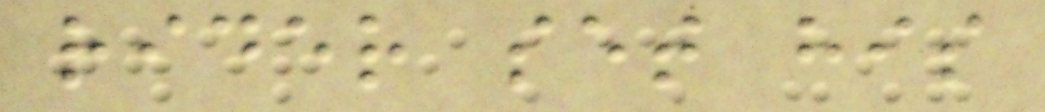rider set his
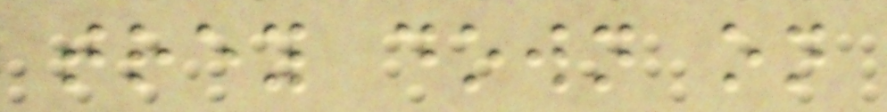trey down on
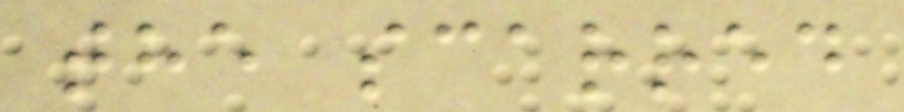the scarred
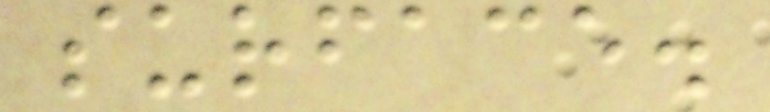surface.
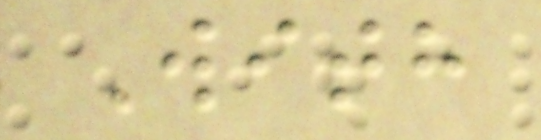With
